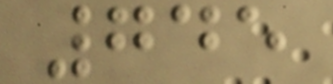745
